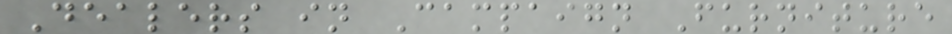Dealers in Campaign Furniture
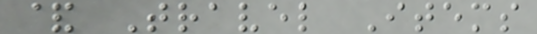& Travel Items
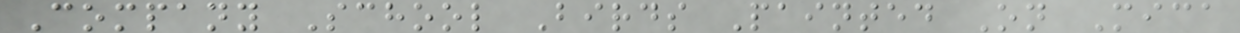Company School Birds Painted On Mica
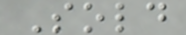Sold
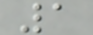1
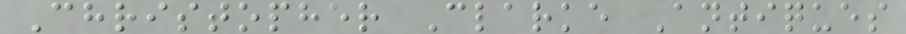Christopher Clarke Antiques
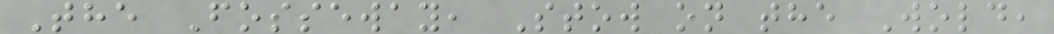The Fosseway, Stow on the Wold,
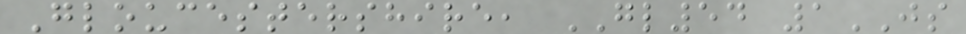Gloucestershire, GL54 1JS
